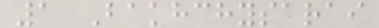1 Bakhchysarai
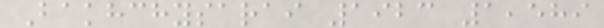Bakhchysarai 1923 1,589
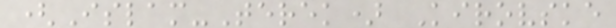(Islam-Terek) Kirovske
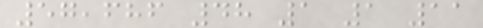57,686 48 1 1 11
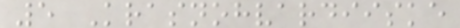5 Krasnohvardiiske
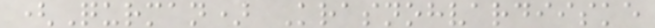(Qurman) Krasnohvardiiske
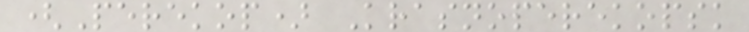(Perekop) Krasnoperekopsk
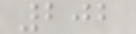202
